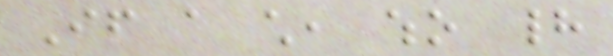If a child, who had
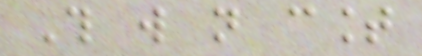This will not count
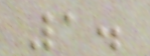1.
